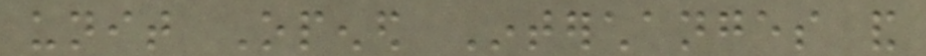unit Opened Interchanges and
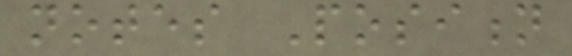notes Position
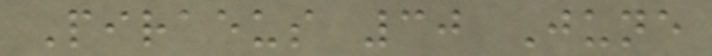Piraeus 30 June
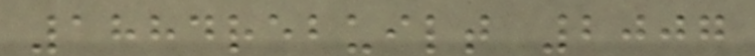1884rebuilt 2007
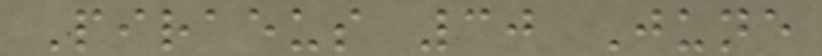Piraeus 30 June
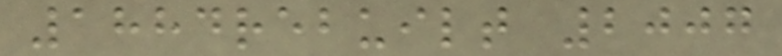1884rebuilt 2007
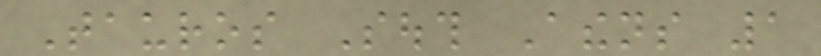Tauros South Athens 1
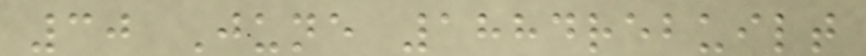30 June 1884rebuilt
